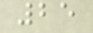25
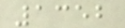1352
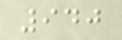940
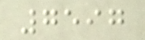7597
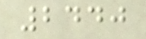2440
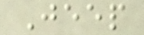Jeep
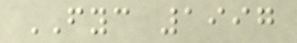FYC 1997
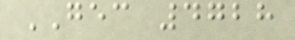GEC 4728
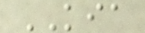KIA
